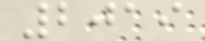2019
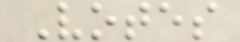Votes
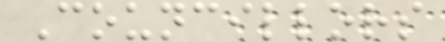Councillors
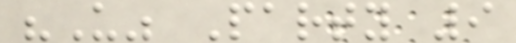"U" Party 9
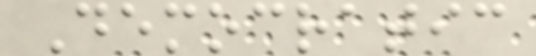Democratic
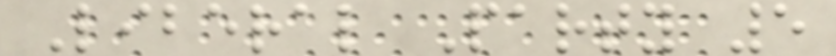Liberal Party 5
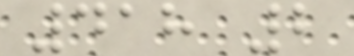418 2
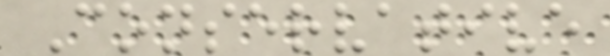Conservative
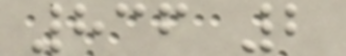836 2
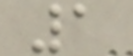1
